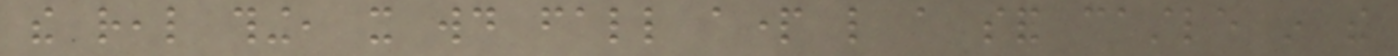the real thing, it would fall apart like a sand castle in the
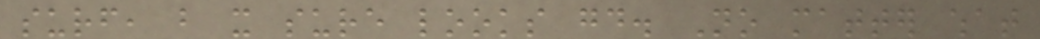surf, but it sure looks good. No matter what
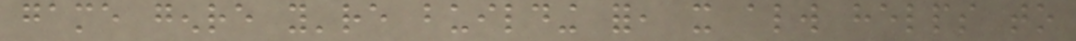game genre you're building for, it always helps to
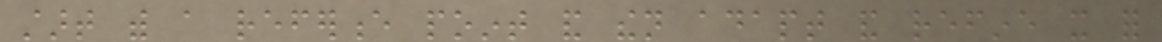start with a reference point and then adapt and refine it for
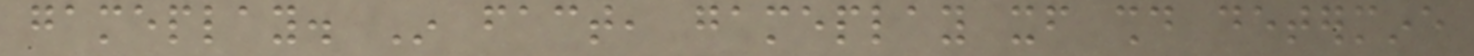gameplay. In fact, gameplay itself should determine
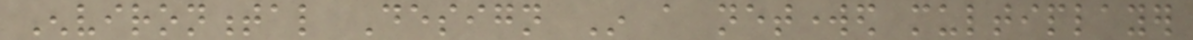Environmental Design In a networked multiplayer
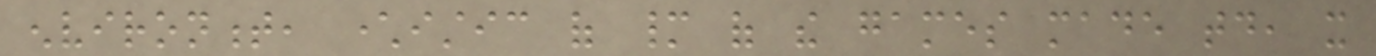environment, characteristic of many of the games made today, it
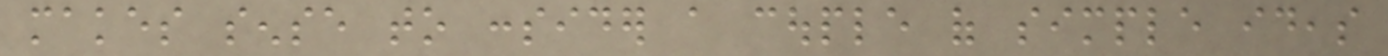makes sense to consider a couple of simple ideas
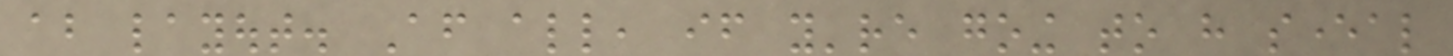about layout. After all, if you're going to have several
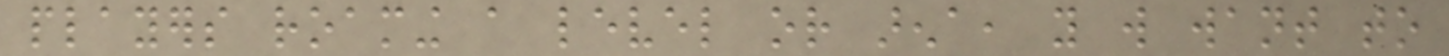players roaming a level or arena, you will want to
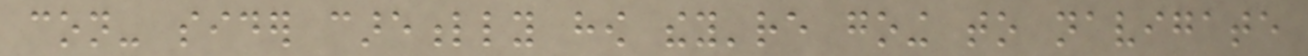con- sider carefully how they're going to navigate
